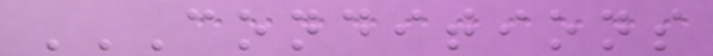CONDITIONS
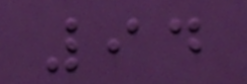94
